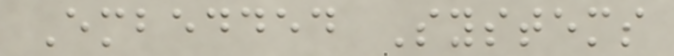Embedded Systems
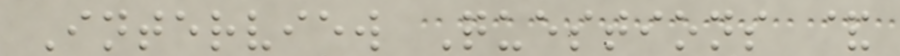Interview Questions &
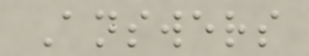Answers
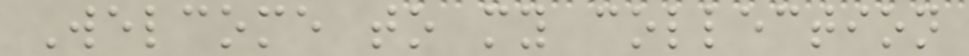Welcome to my collection
